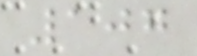107
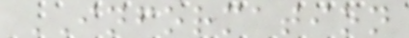INFORMATION
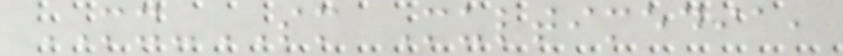MX-SM Multimedia,
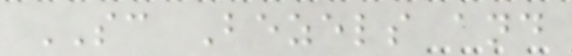SC Bezels and
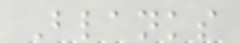Blanks
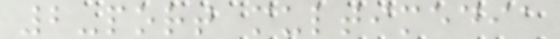2-port multimedia
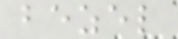bezel
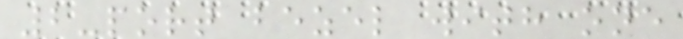2-port bezel with one
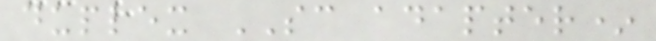duplex SC adapter*
